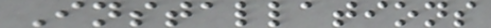Installations
